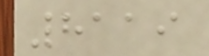8119
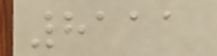8111
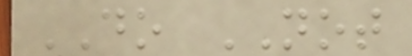DO NOT
